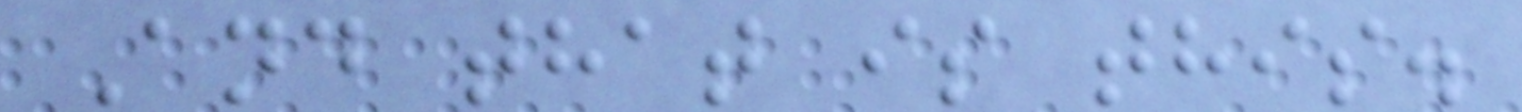And that is this.
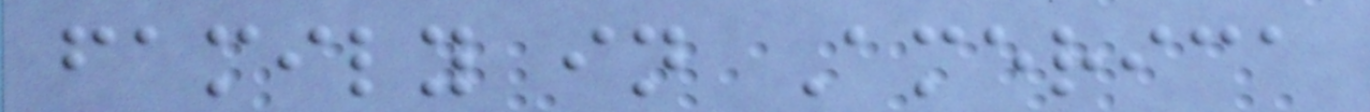family in America
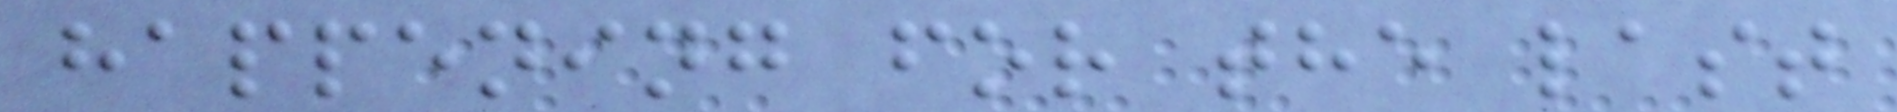happening for the last
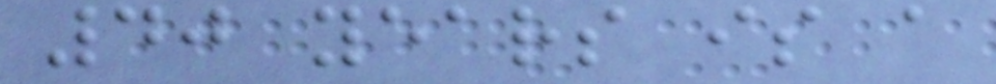40 years is a
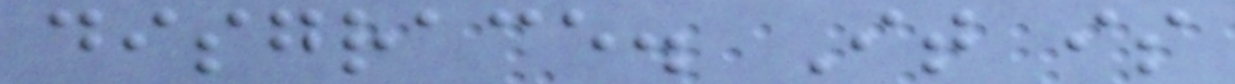disgrace. It is
